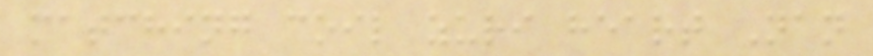matching coil zuri heart Nan
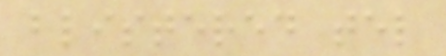blistered tel
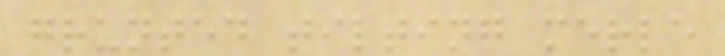grunted tilting merle
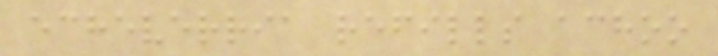echeverria refills achoo
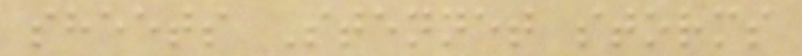sheets Stennet storms
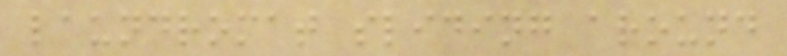laundromat sliding around
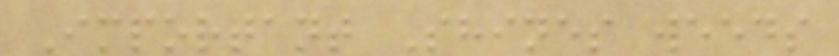Important Shines weeds
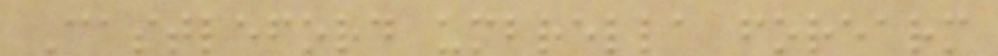Castleford umbrella forearm
